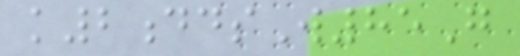k2ddsW85G
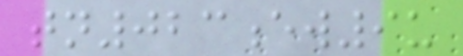tn023ew9u
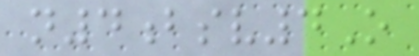n4bsv4O
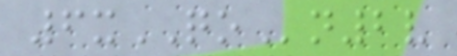6xQOn2v
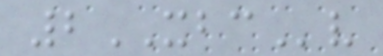2XBCv
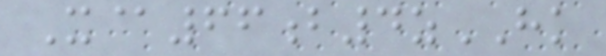X@66b4zHK
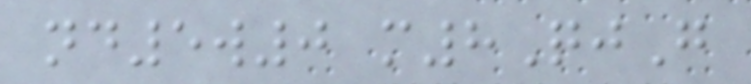nd5w0 m8QjG
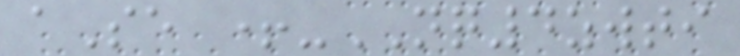aSe +-NQ4zwti
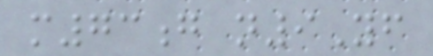m73g n9Yf
